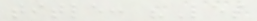title: "Les
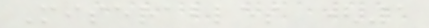Miserables (1
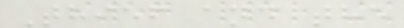Thief and the
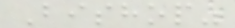Bishop"
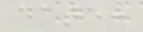date:
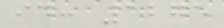id: 1275
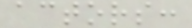actors:
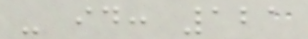- id: 121
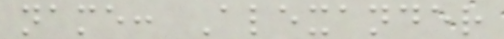name: Alexander
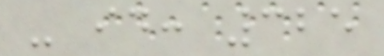- id: 325
